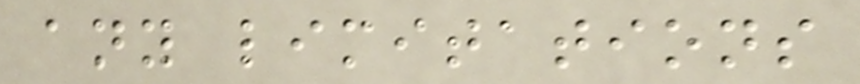any limitations
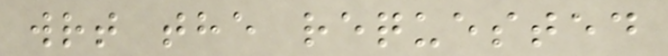wrt the requested
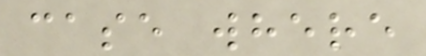case where
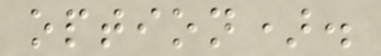option).
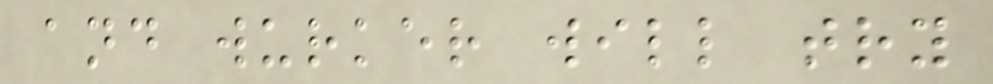and wurker will try
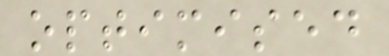optimised
